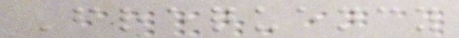Frequency
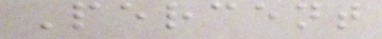Percent
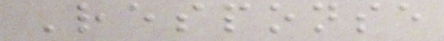Response
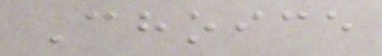Choice
